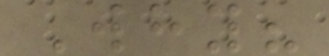Why?
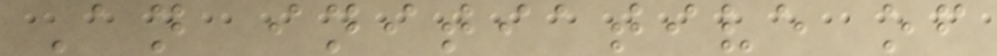An initiative of
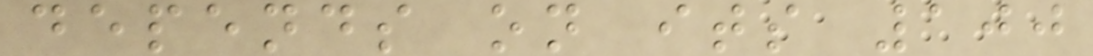depends on its 100
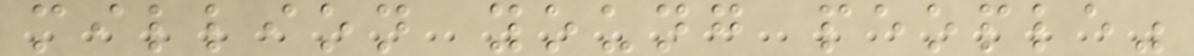million young people"
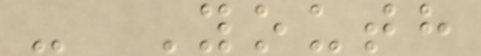- Youth
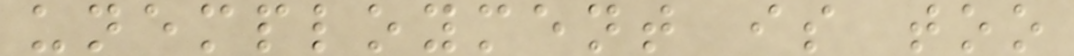unemployment is too
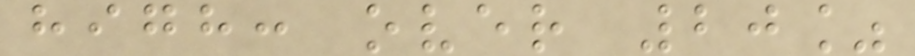high: over 20%
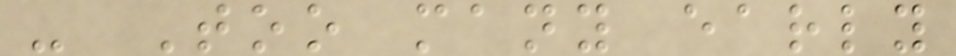- Too many early
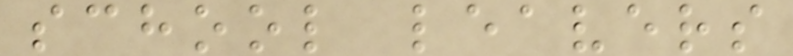school leavers
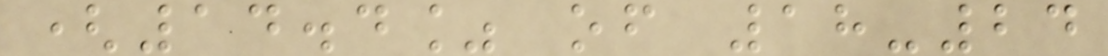(14.4% of 18-24
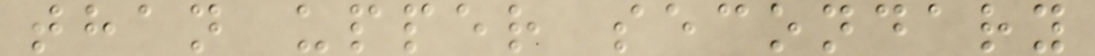than upper secondary
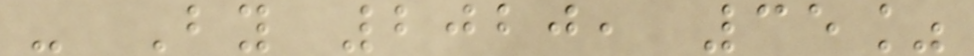- By 2020, 35%
